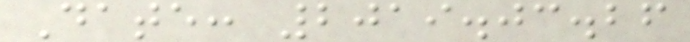Date: 2019.03.26
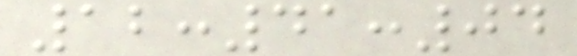12:41:04
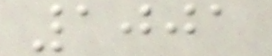1001
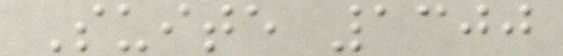Suite 1300
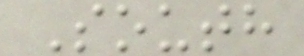South
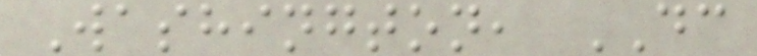Washington, DC
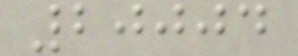20004
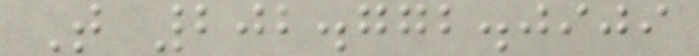T 202.772.0909
